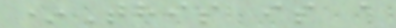*This is a
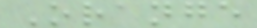Orange
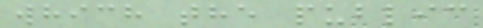which the public
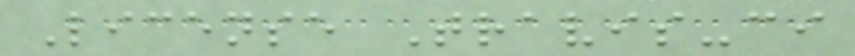License Travis-ci
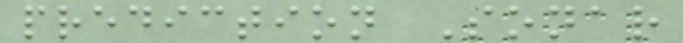prediction Sonar
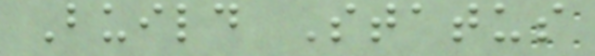Build Status
